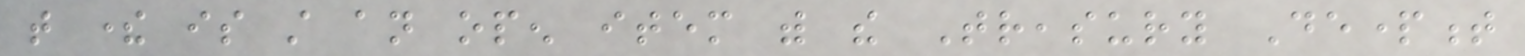that there is still an open item with the Treasury Department
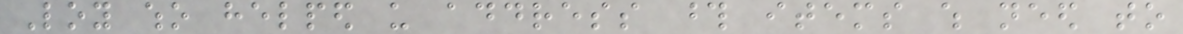Loy who helped us address those items which need to
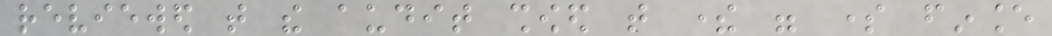reviewed that the audit showed that there were some finance
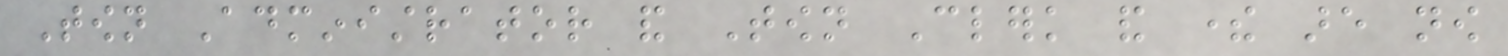Town Administrator and Town Clerk and there are now
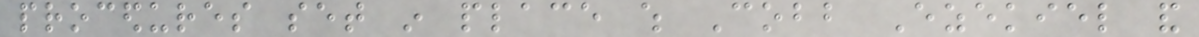procedures set in place which Cobb Ezekiel and
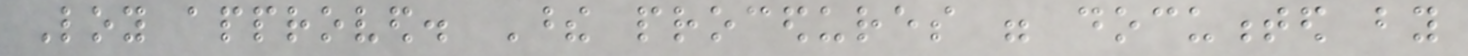Loy approved. These procedures were documented by
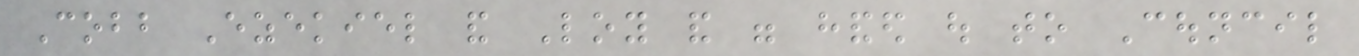Cobb Ezekiel and Loy and were handed out to Council
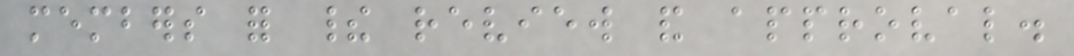members for their review and approval.
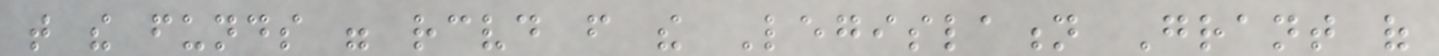that the funds were received from the Legislation Grant of
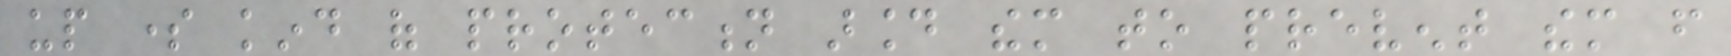up some kind of protection around them to prevent them from
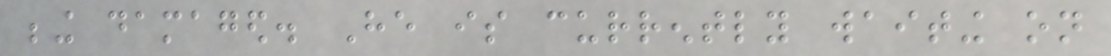being damaged. He is currently waiting on
